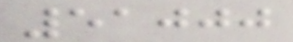51000
